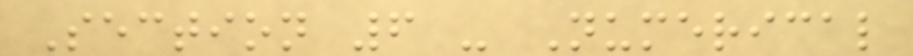Section 6 - Numerical
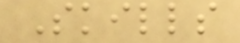Skills
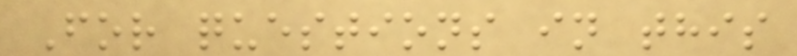For questions in this
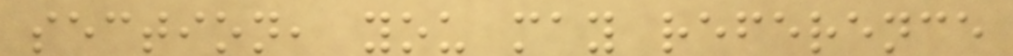section, you may reference
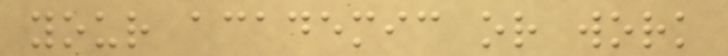your academic or work
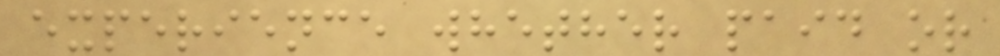experience whether paid or
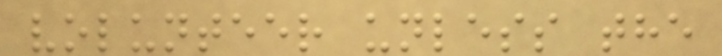volunteer unless the
